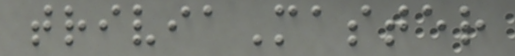triviaMaster
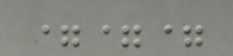===
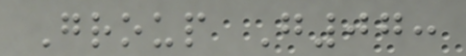Group G07:
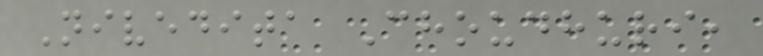Nivedita Choudhuri,
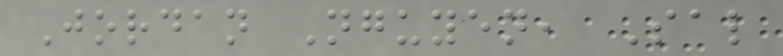Jordan Nguyen, Sal
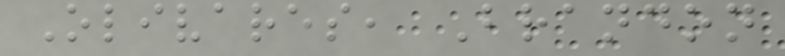Olivares, Brandon
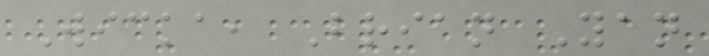Wicka, Brian Yan
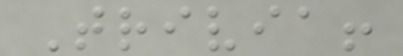Trivia!
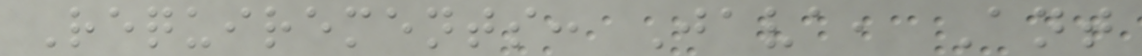Requirements: Java, Ant
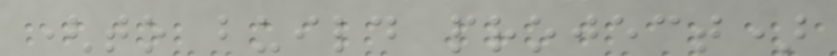(to build project)
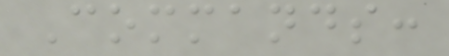Commands:
